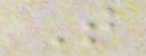T
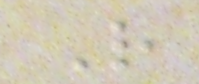R
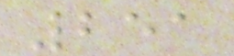251
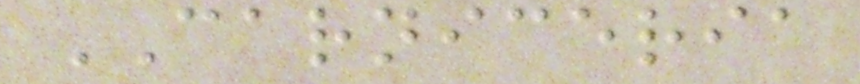CARNICERIA
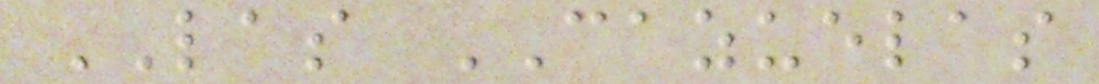LAS CAZUELAS
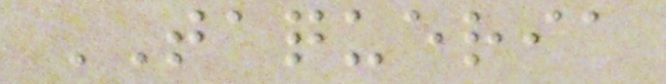TAQUERIA
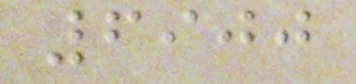6900
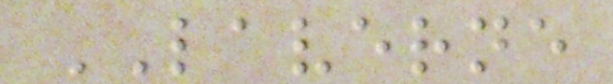LAVERNE
